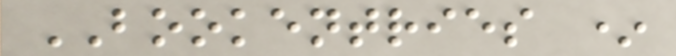BOOKENTRIES *
